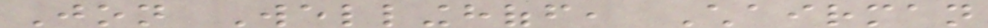Jon Wellinghoff, Chairman
